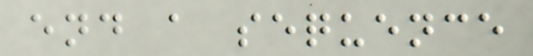end a sequence
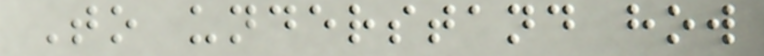To understand how
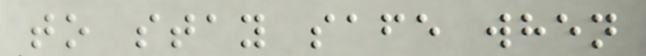to stay safe when
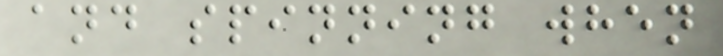and spinning when
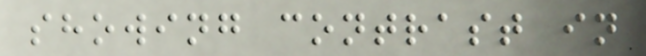showing contrast in
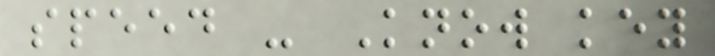speed - Know key
